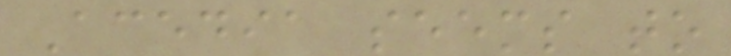Acedia seems to
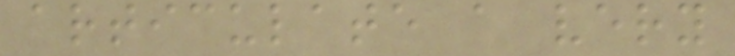articulate a very
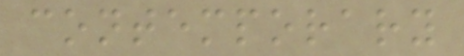contemporary
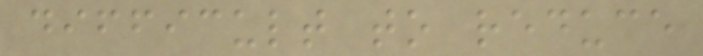difficult to reduce
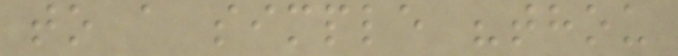to a simple "thou
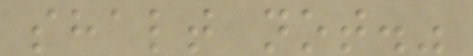shalt not."
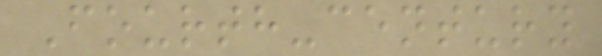Fourth-century
